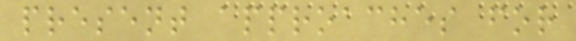present approaches for
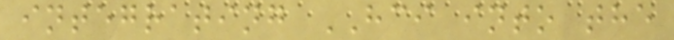integrating HCI into the
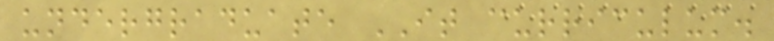undergraduate IT curriculum.
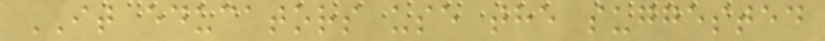IT educators use the suggested
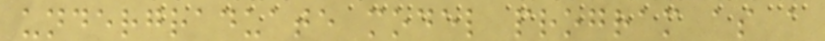undergraduate model program as a
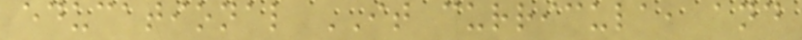educational IT curricula, and
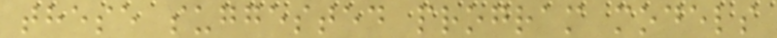these suggested program models
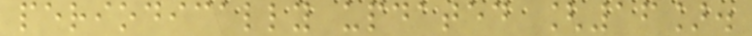periodically updated [16].
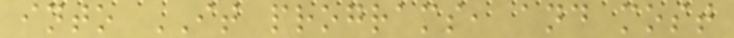into IT programs, and most
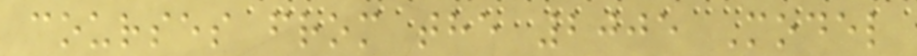courses from the 2005 Model
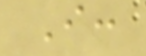I:
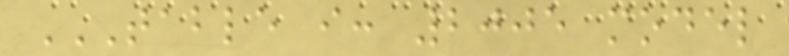TABLE I: 2005 MODEL
